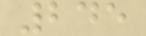245
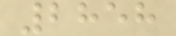2858
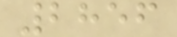2856
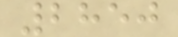2850
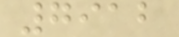7912
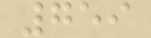759
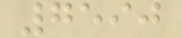7590
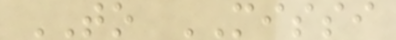TO MISSI
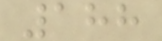188
